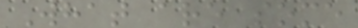What are some
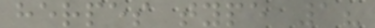herpes type 1?
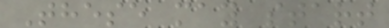These may start
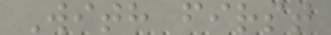With first
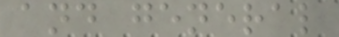and general
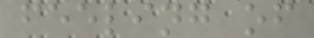feeling of
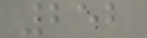252
